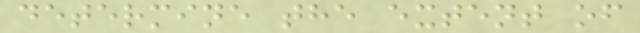determine the extent of
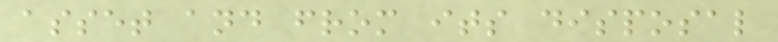asset and from its disposal
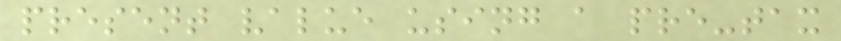present value using a pre-tax
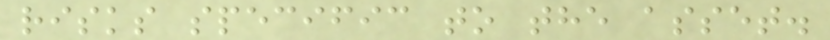risks specific to the asset.
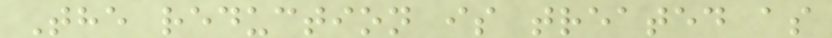The reduction is treated as
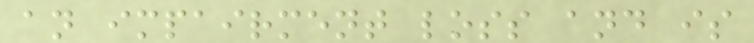an impairment loss and is
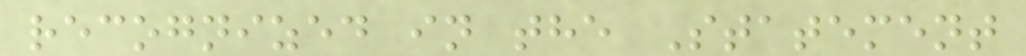recognized in the Statement
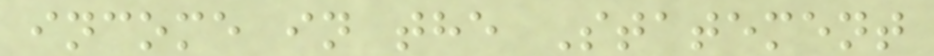income in the Statement
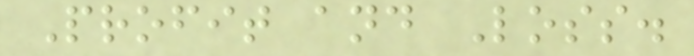Profit and Loss.
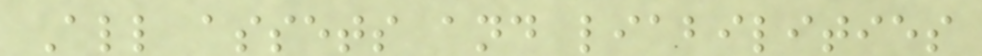All assets and liabilities
